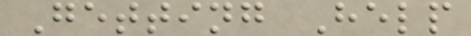Getting Help
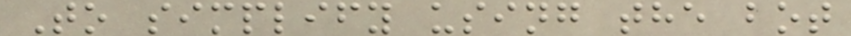To simplify using the bot
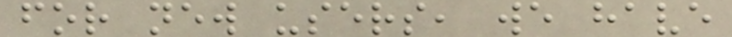for new users, we have
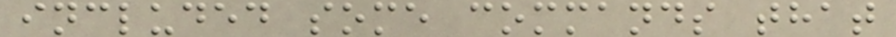included some commands that
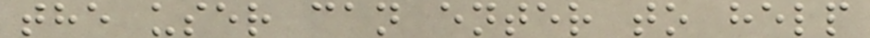the user can enter to help
